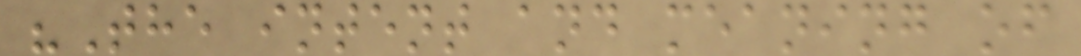"The intent and meaning of
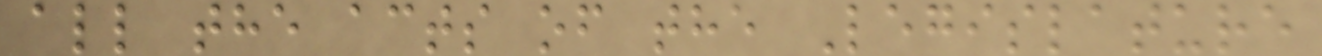all the acts of the Legislature
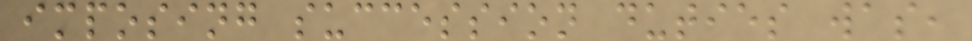imposing succession duties was,
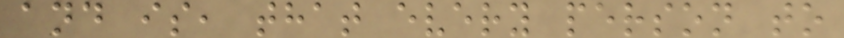and is, that every person to
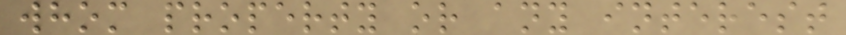whom property or any interest
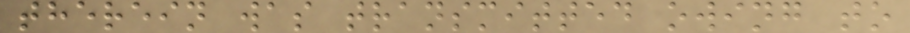therein was transmitted owing to
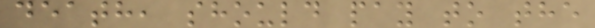death, should pay to the
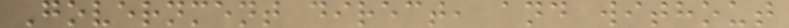Government direct, and without
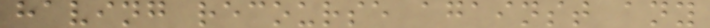having recourse against any
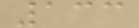133
